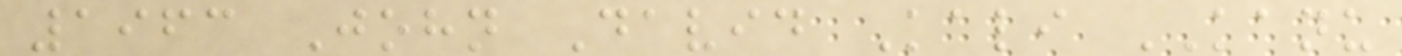1963 John David Kali KANU
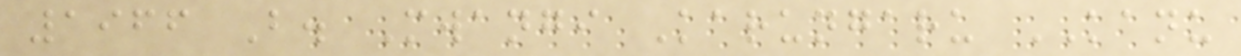1966 B. Mwangi Karungaru KANU
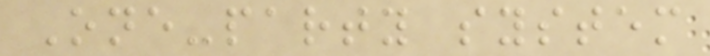One-party system
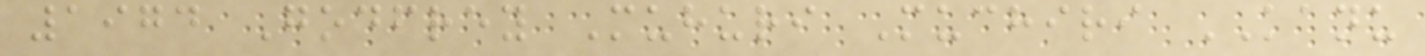1974 Godfrey Muhuri Muchiri KANU
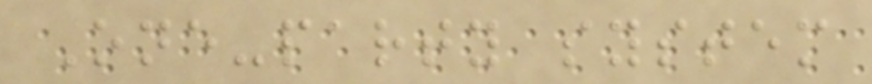One-party system
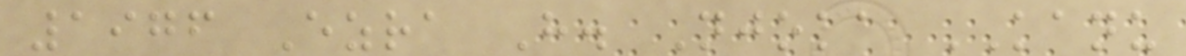1976 Ezra H. Njoka KANU
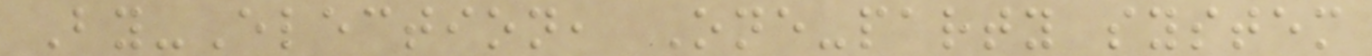By-Election, One-party system
